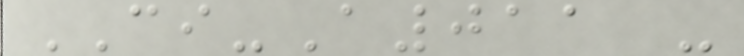CI-A011 -
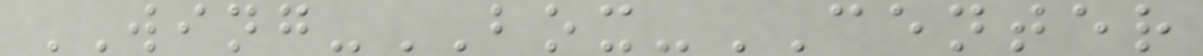WING-BOX-CENTER
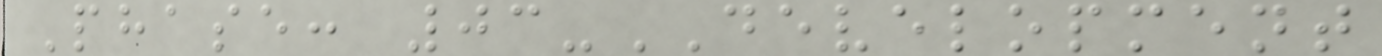Phase: 03-DEVELOPMENT
